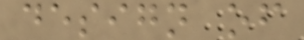design of
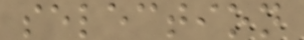selection
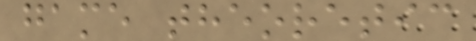game theoretic
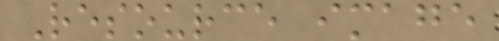Resource image
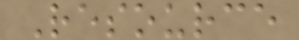Resource
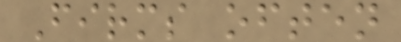Firms often
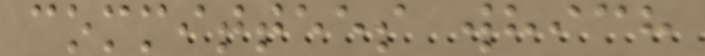committees which
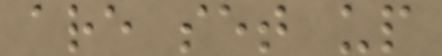are set up
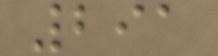291
